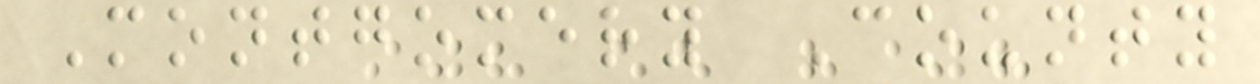Montgomery County
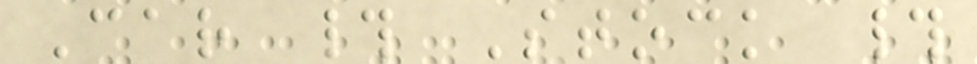Car # Stock #
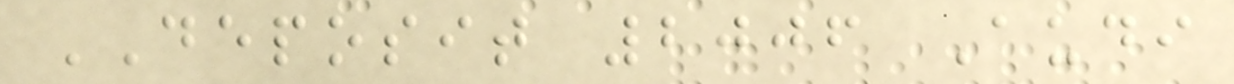DEPOSIT 2006 Audi
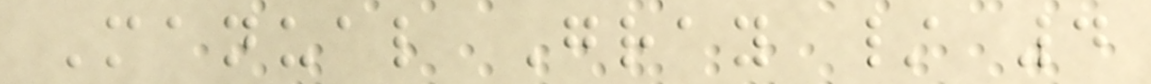Manual Gray / 4
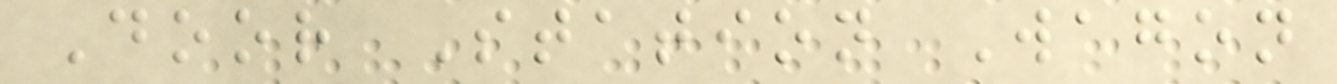Door Station Wagon
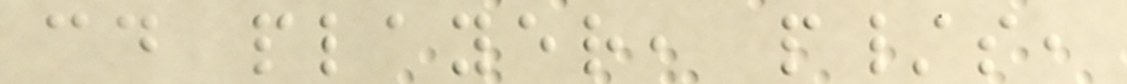cd player, p/s,
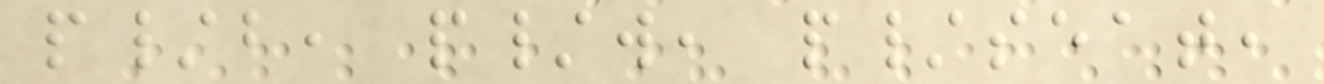p/b, p/w, p/seat,
